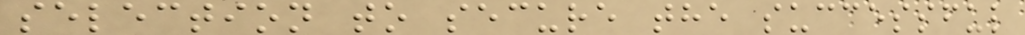selection to secure the successful
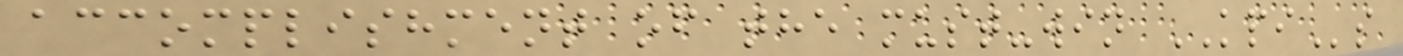accomplishment of the must-win KPIs
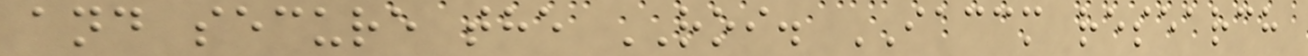and secure the ROI. IACCM research
